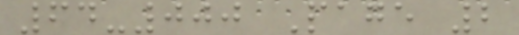64-000 Page 2
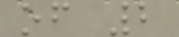of 2
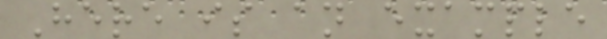Here is an example
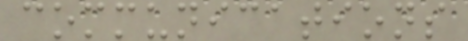communications
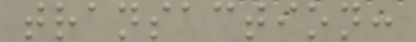transaction:
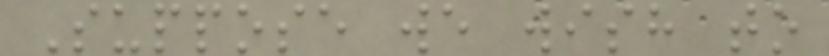Suppose we wish to
